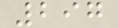297
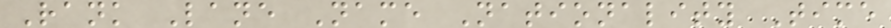Rank Lane Name Nationality Time
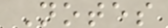Notes
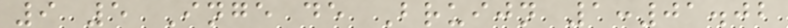9 5 Inge de Bruijn 1:01.02
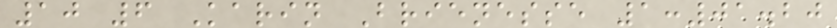10 6 Karin Brienesse 1:01.20
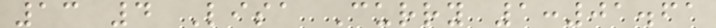13 4 Lisa Curry 1:01.61
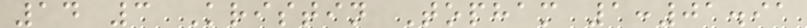14 3 Kristin Topham 1:01.91
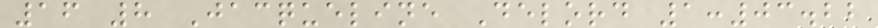16 8 Jacqueline Delord 1:03.22
